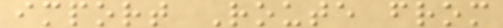import Route from
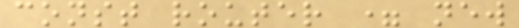const router = new
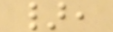},
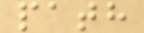path
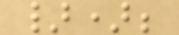});
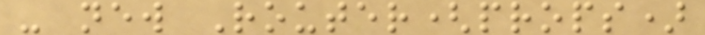- new Router(props)
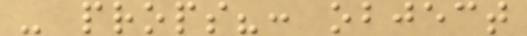- props?: object
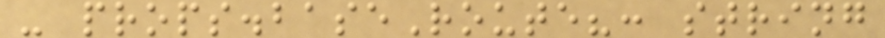- props.baseRoute?: string
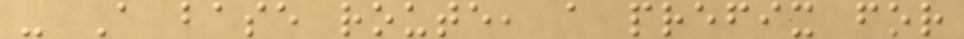- A base route, a prefix for
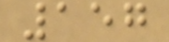157
